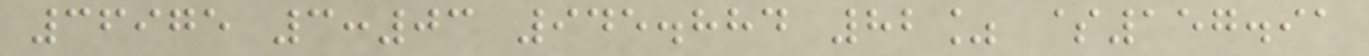36975 3:03 945.884 82% $157.91
